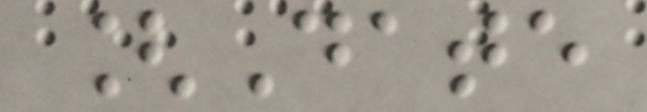[Date
